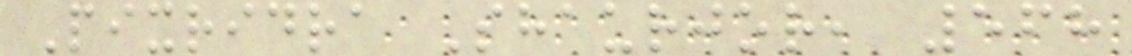Pixridra Shaurjor, 568
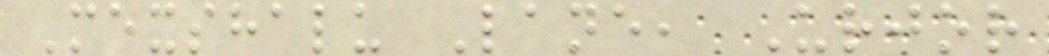Mexshalu Lane, Urjor
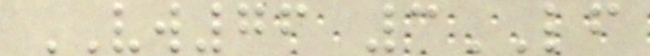VW76 3LF
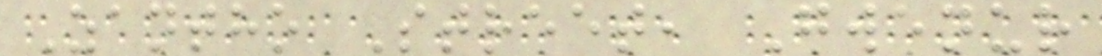Zantho Street, Gwenur
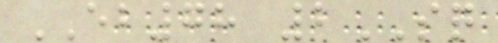EB78 2SQ
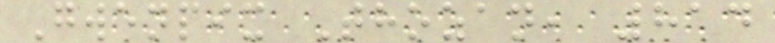Gwenpix Thozan, 814
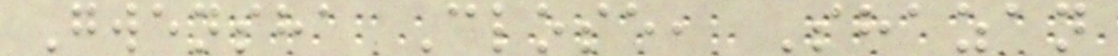Gwensha Close, Shazan
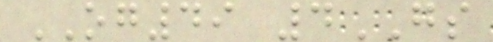OG49 4GS
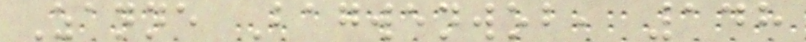Zanne Bagwenwob, 148
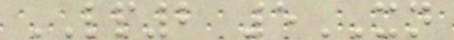LP2 5XN
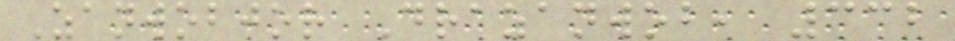Zanwobjor Drazanwob, 332
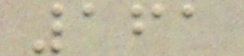161
